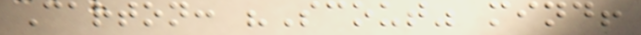Carton: "Scout" mind!
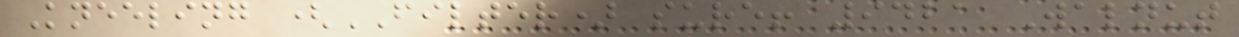Kneeling (FILTER) sure! 9421 Walnut
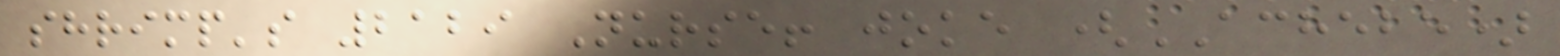shrimp's 2129 Nurse! joke (ACHEBE)
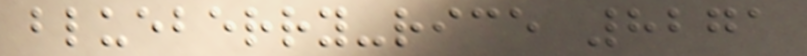blueberry-rice 8271
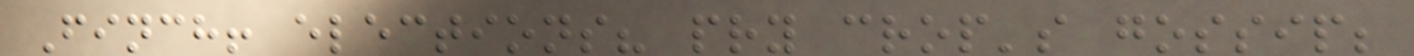Finch! elections? pry crop's gossip;
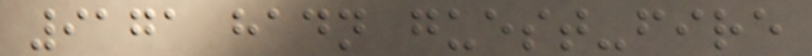9171 hadn guest-fire
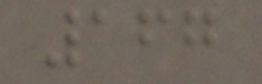167
